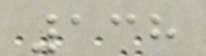138
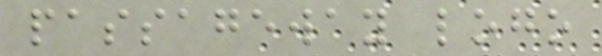passageway logo
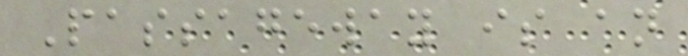Passageway is an
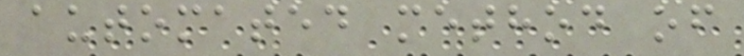automated method of
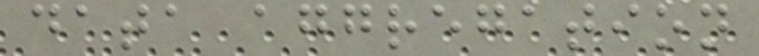data aggregation
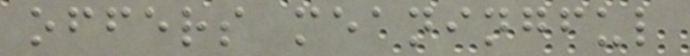offers meaningful
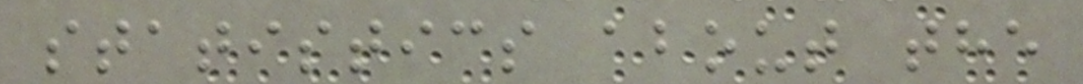statistics about the
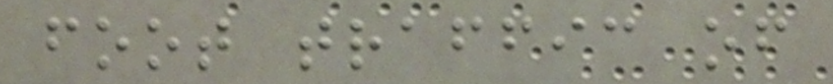foot traffic of
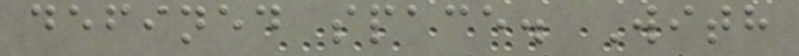defined space. With
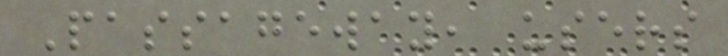Passageway, users
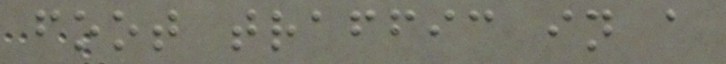foot traffic in a
